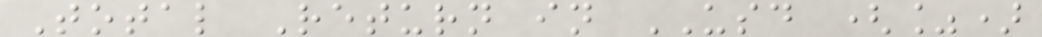Total Return in USD (%)
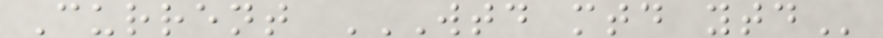Current WTD MTD YTD
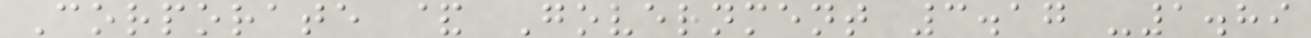Corporate & Government 3.17 -1.89
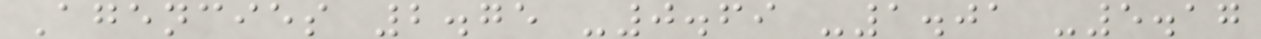Agencies 2.75 -0.69 -1.01 -5.17
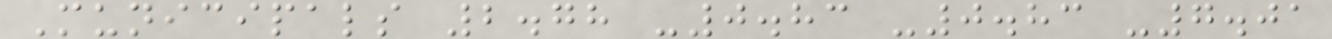Municipals 2.78 -0.83 -0.83 -7.01
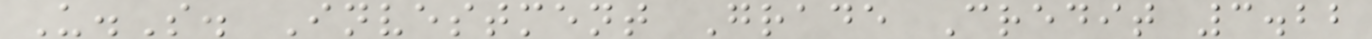U.S. Investment Grade Credit 3.22
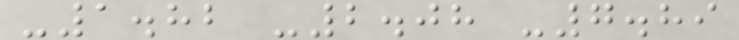-1.82 -2.08 -7.89
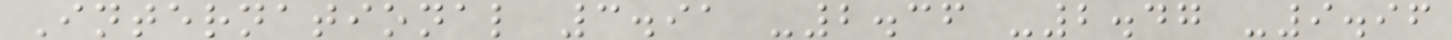International 3.91 -2.36 -2.47 -9.96
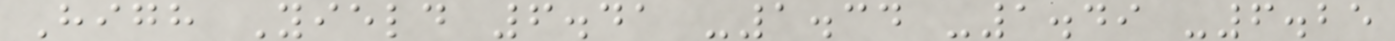High Yield 6.41 -1.34 -1.49 -6.25
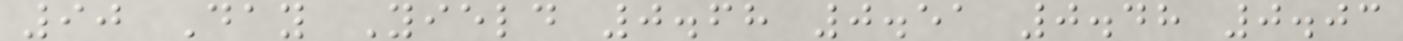90 Day Yield 0.68 0.51 0.48 0.03
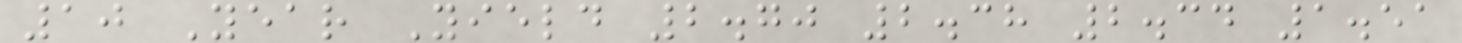10 Year Yield 2.70 2.38 2.34 1.51
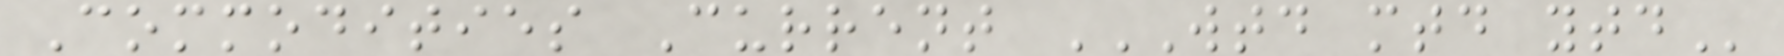Commodities Current WTD MTD YTD
